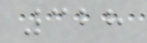328
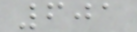601
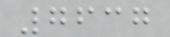7637
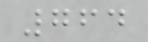764
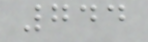744
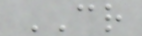CR
